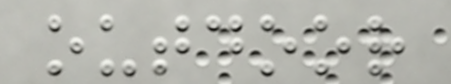outdoor
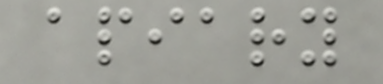apiary
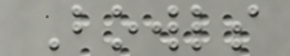Bowls
